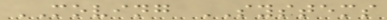MOVING SYSTEMS
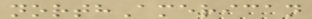northAmerican
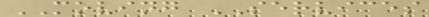MOVING SERVICES
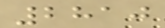2810
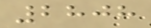2808
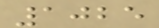1025
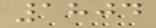1804
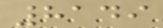8149
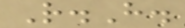R.H.
